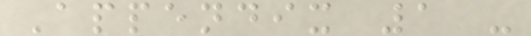Appendix 1 -
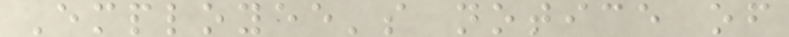Employee's notice of
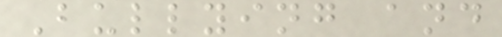Bullying and
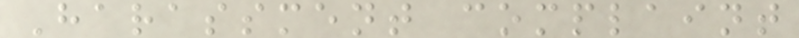Harassment complaint
